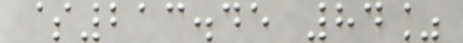$213.45 84%
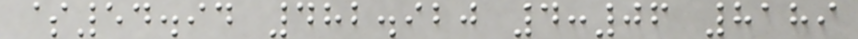$54.94 482.920 4:06 8189
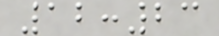12:23
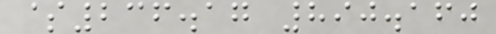$236.17 890.160
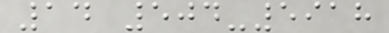14 504-5918
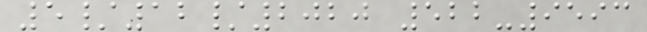5/12/2020 522-9593
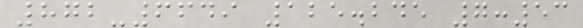872-6649 125.245 7:53
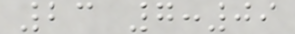23 7:09
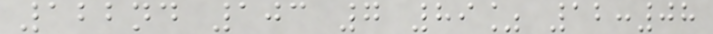122nd 103 7 89% 12:08
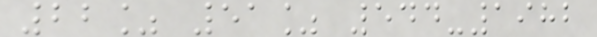22% 51% 544-1982
